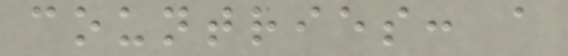countries: a
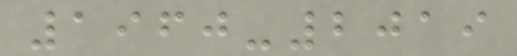1960-2019
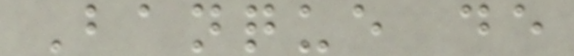Banque de
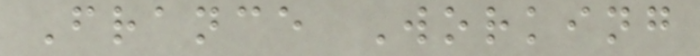France Working
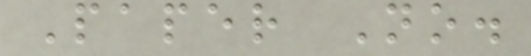Paper No.
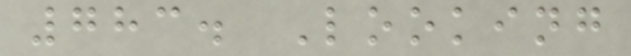783. Looking
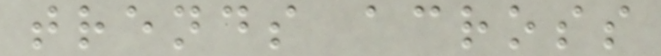trends across
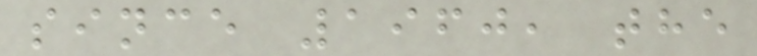since 1960, the
